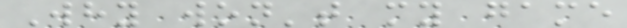Why won't my game
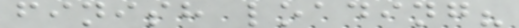finish loading?
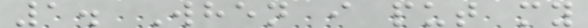1. When i put my
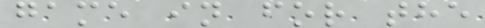game in for the
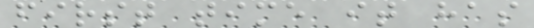first time it has
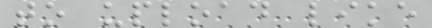to upload like
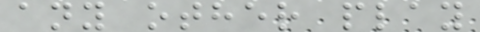any other play
